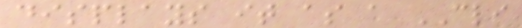displays it as a CLI
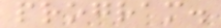program.
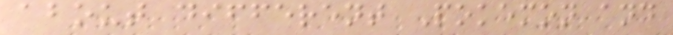about different Pokemon and
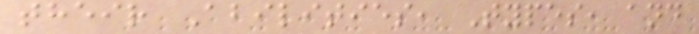their Abilities, Types, and
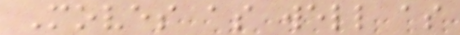Moves as well as
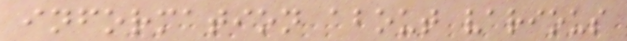information about various
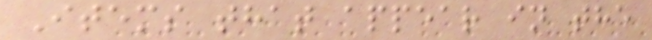Items that appear in the
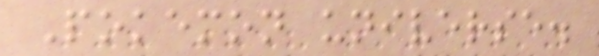Pokemon universe.
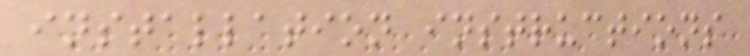installation instructions
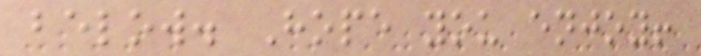below. Hope you enjoy!
